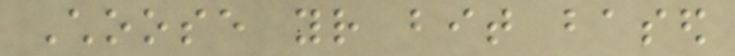Choose your bit based
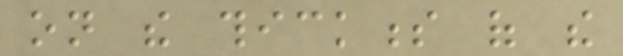on the thickness of the
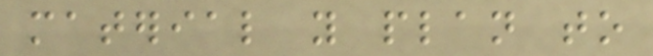material you plan to
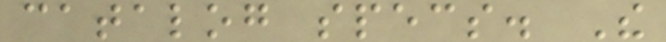catalog specs. The
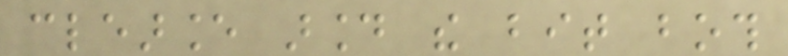clearance around the bit both
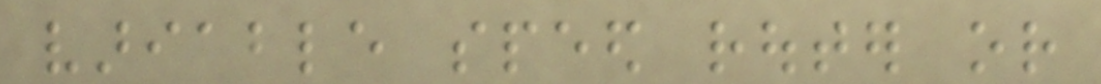variable speed router or
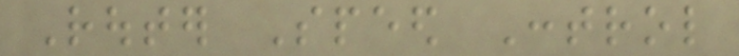Router Speed Control
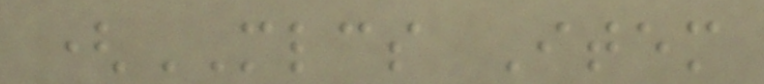(MLCS Item
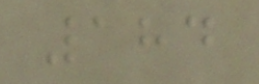184
